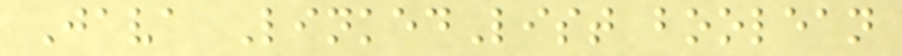Java LinkedList boolean
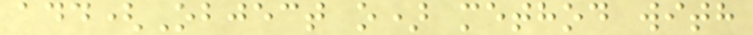add(Object o) method with
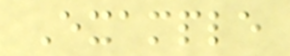Example
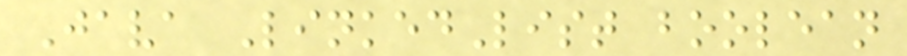Java LinkedList boolean
